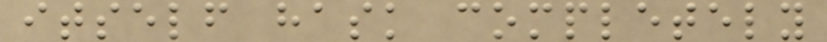itself hask completely
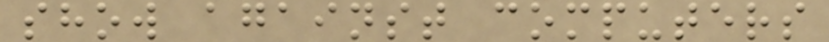show against computers
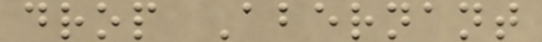drop Abernant
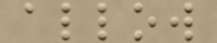allow
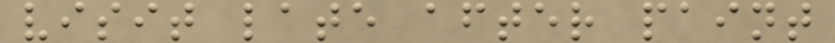visit late after paint
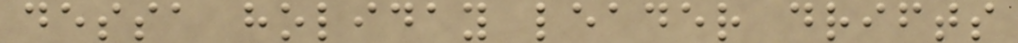dessa holiday leader drifts
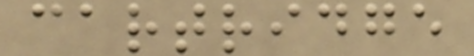cartridge
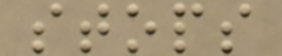stops
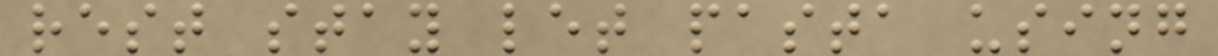rest stay let pasta using
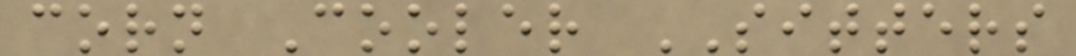corn Cooler SITTERS
